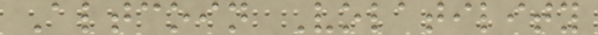Altcoin Volatility
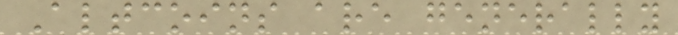Altcoins are generally
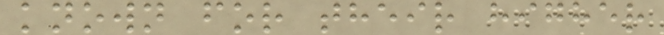known for their higher
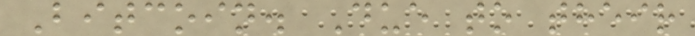Bitcoin. Due to their
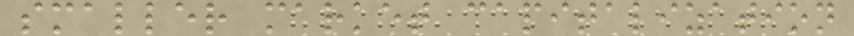smaller market capitalization
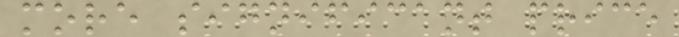more significant price
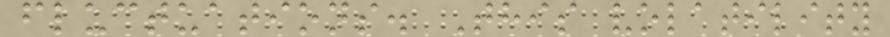fluctuations. This volatility
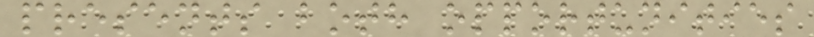presents both opportunities
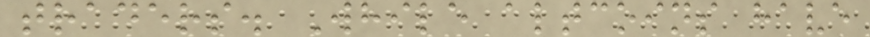traders. While altcoins have
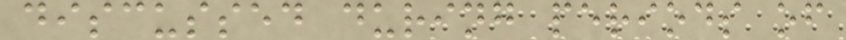discussed during periods of
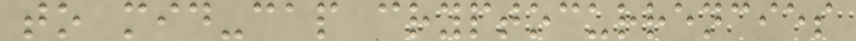to mid-cap cryptocurrencies
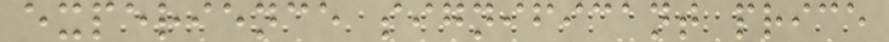experience significant price
